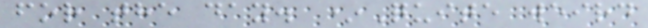for the day. *Quite weird
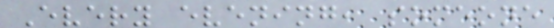Every evening, someone
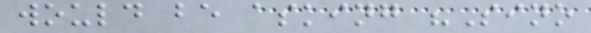would be asking "Sino
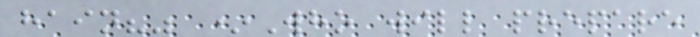hain?" *Who will prepare
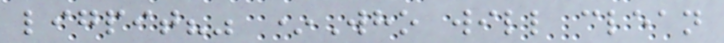ligpit?" *Who will clean
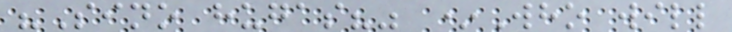"Sino hugas?" *Who will
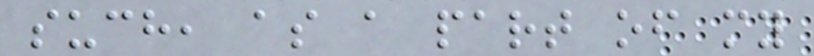such, as a part of my
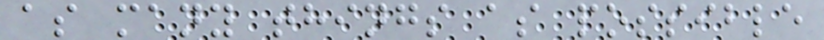as many things as possible
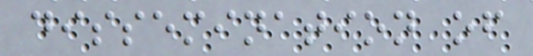dissemination of
